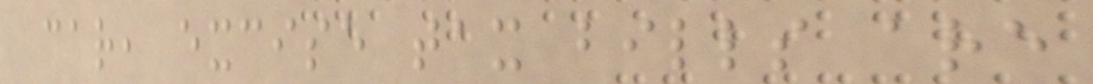car, excise tax bills are
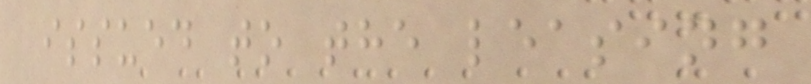issued to the leasing
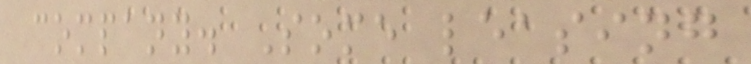company. Some leasing
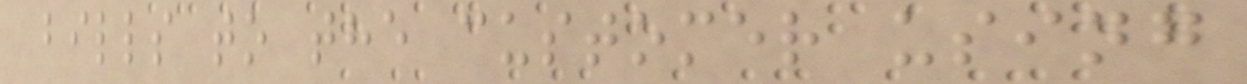bills to the customer using
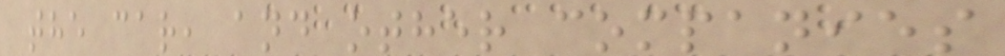the car, and other companies
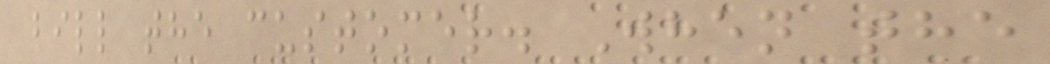bill the customer. When the
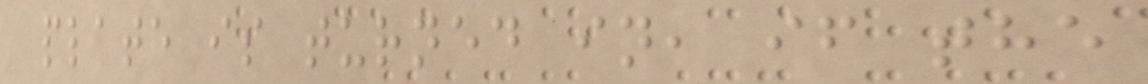plate is turned in, if the
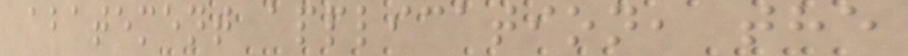abatement application, the
